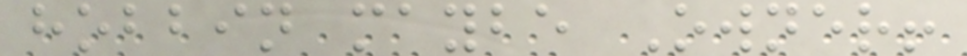hobbin maybe Owner!
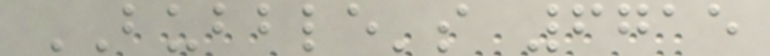BUBBLE's 6715
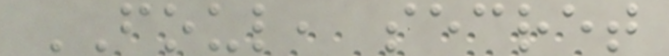FOUL, secret
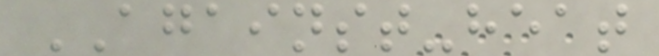AGAINST-heat
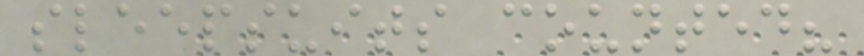sleepsuits counted?
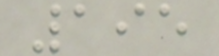195
